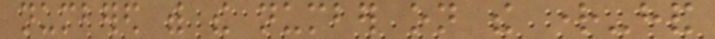numbered with the number on the right-hand
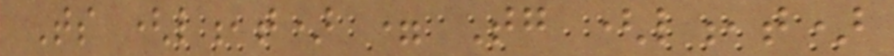Ts (l,t) = Tg (l,t)
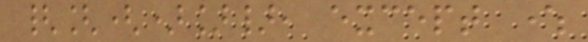{[()]}, except where
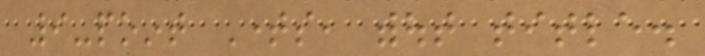9-point Times, without title.
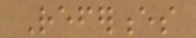References
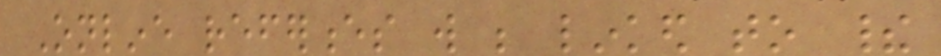Online references will be linked to their
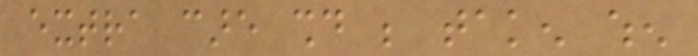extra care should be taken when
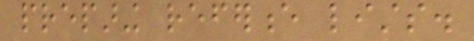preparing reference lists.
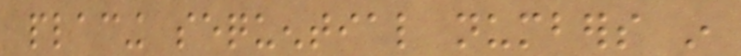placing sequential numbers in
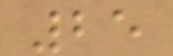25
